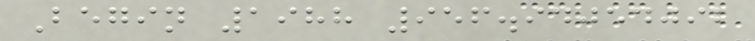Begin 1988 956.94054092
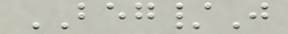BEG/J
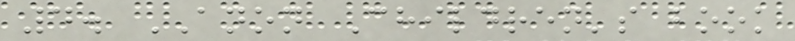4. ANON Children's book
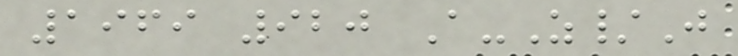1969 920 A-Z/J
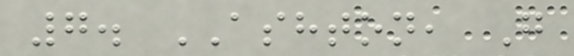7. ASHTON, G
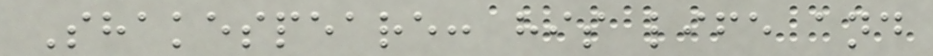Shakespeare: his life and
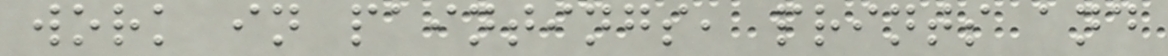work in paintings, prints and
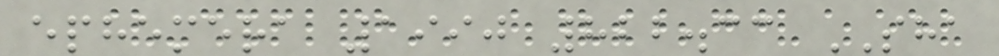ephemera 1990 822.33 SHA
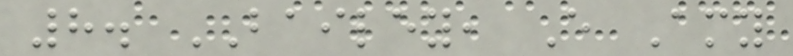8. BAILEY, E Amy
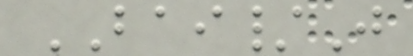BAI/J
